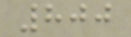800
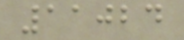11024
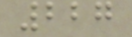227
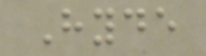Hyde
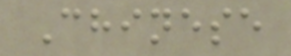Chinese
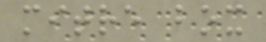mitre box
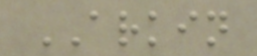ARKIN
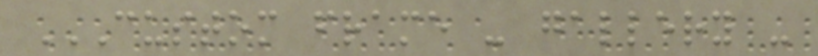CUSTOM FRAME - GALLERY -
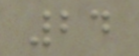24
